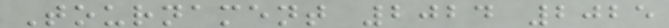Tournament 2024 2025
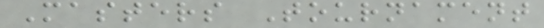Masters Tournament
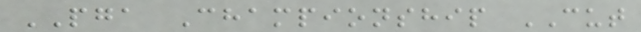PGA Championship CUT
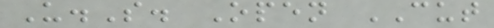U.S. Open CUT
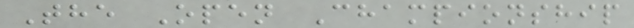The Open Championship
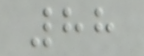88
